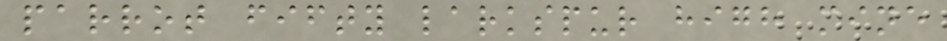parrot fifty larkspur high mine
